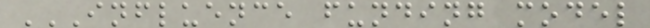INFLUENCE FUNDING MODEL
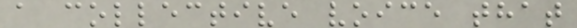a collective voice that
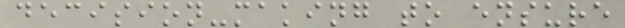decision-making to ensure
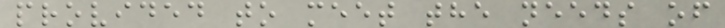provided to meet the needs of
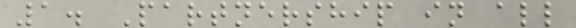1. Partnership in all
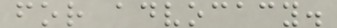for advocacy.
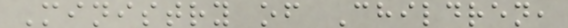Ministry of Children,
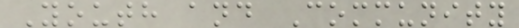Youth and Community
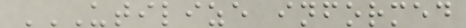UTILIZE INFORMED
